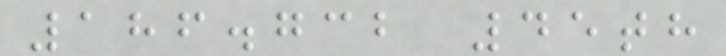186.732 45th
